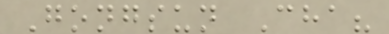Gongsun Cha?
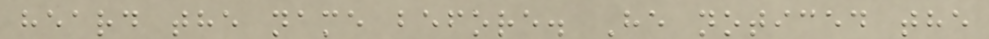heard the name before. He noticed the
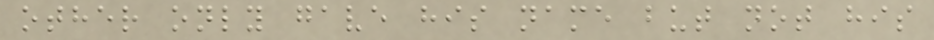other only gave his name but not his
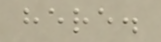here.
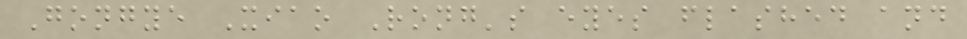Gongye Xiao Rong's eyes flashed and
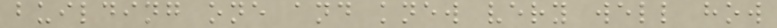building one and knew very well how
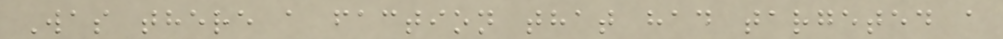Was there a faction that had targeted a
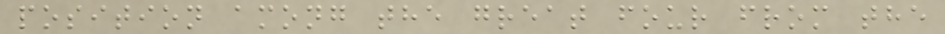position among the great four from the
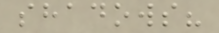shadows?
